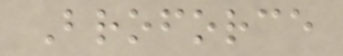Broforce
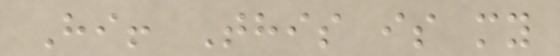Hi! This is my
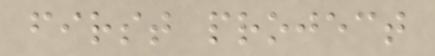first project
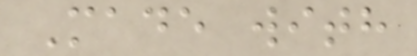Made with
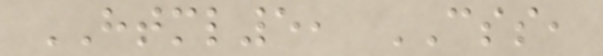HTML5, CSS,
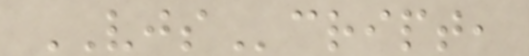VJScript,
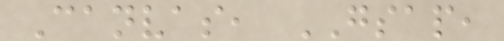Canvas, GSAP,
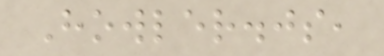Howler.js,
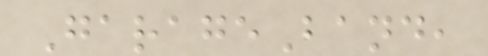GarageBand,
